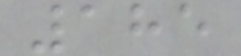185
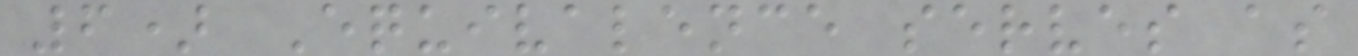6) Equivalence serves as
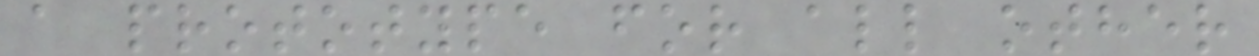a prototype for all other
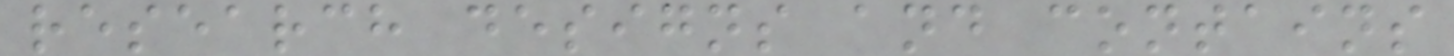research designs and contains
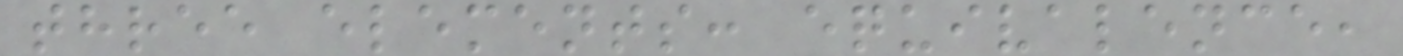three elements: equivalence,
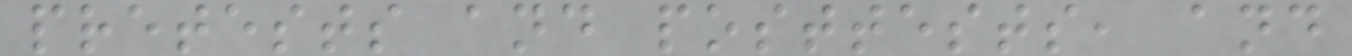pretests and posttests, and
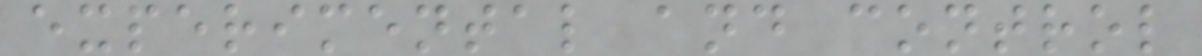experimental and control
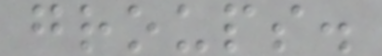groups.
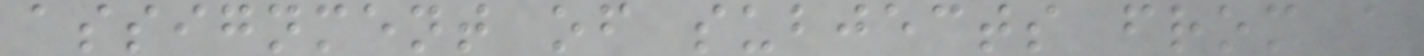assignment of subjects from a
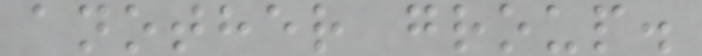another group.
